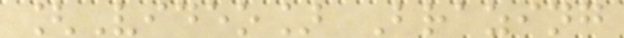[Video] Brazing
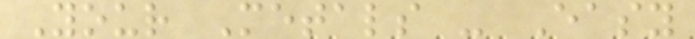Your Metals - Easy
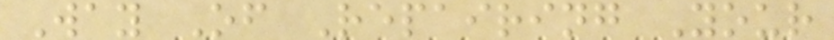Way Of Repairing Your
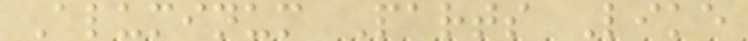Aluminum Parts Like
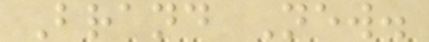Brand New.
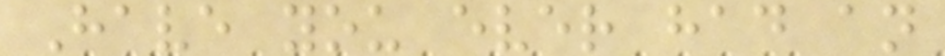Have you ever had an
